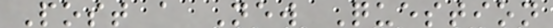Post a New Question
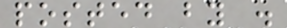posted by .
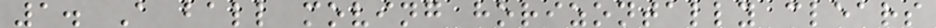1. A ball moving horizontally clears
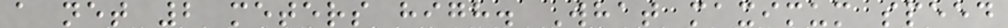a net 2 meters high. What maximum speed
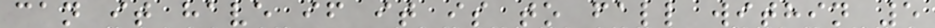can it have if it is to fall within 5
